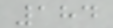184
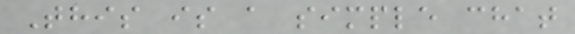This is a simple chat
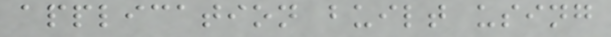application built using
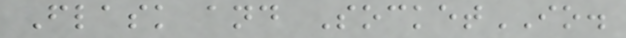Flask and SocketIO.
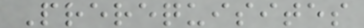Prerequisites
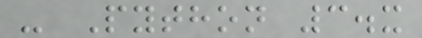- Python 3.x
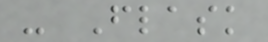- Flask
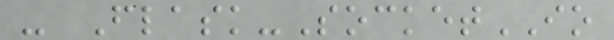- Flask-SocketIO
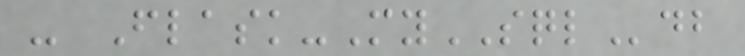- Flask-MySQLdb
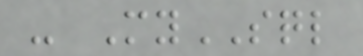- MySQL
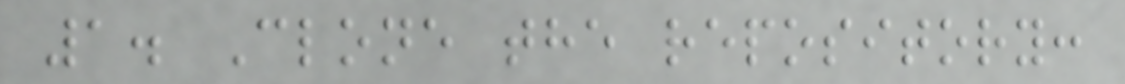1. Clone the repository:
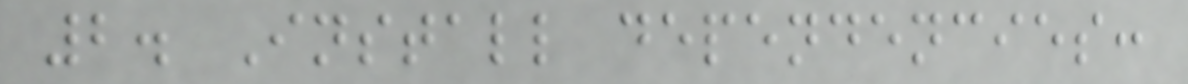2. Install dependencies:
